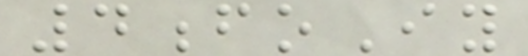4foIy
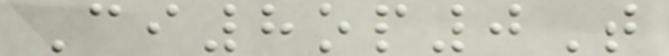Ci8op0T
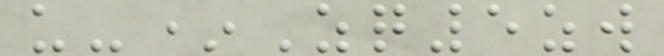u-*Zq5zw
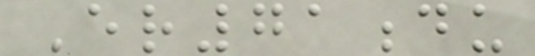Er71du
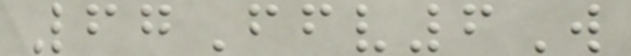67Ffv6W
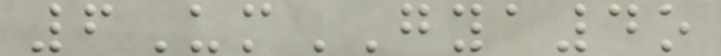6UmGYA4o
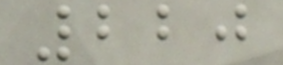220
